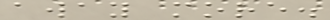away more.
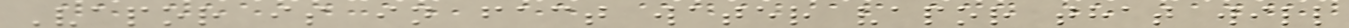Vapor is in fact water vapor that will
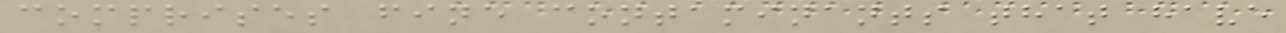comprises fine contaminants that have
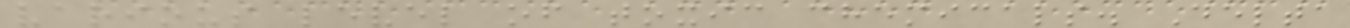various level of toxic chemicals. Delta
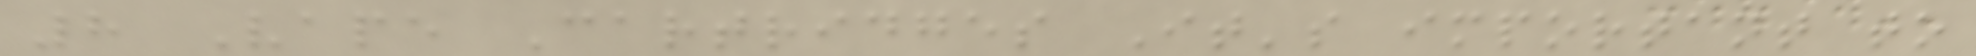8 Vape Cartridges It's important to
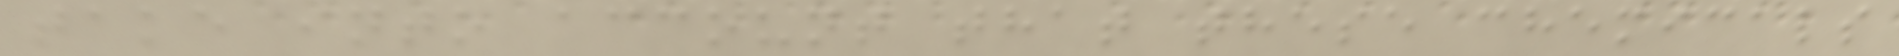take into account that these chemicals
